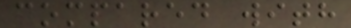compared with
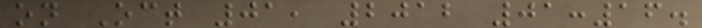on Oct 01, 2012 01:16.
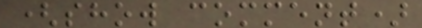(show comment)
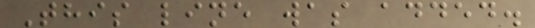This line was added.
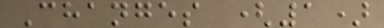Changes (1)
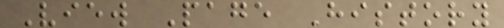View Page History
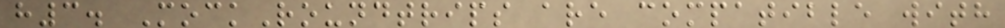h3. MockRoundtrips are compatible with
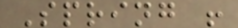Spring !
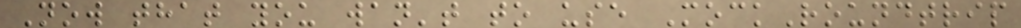Now that you wan't to use MockRoundtrip
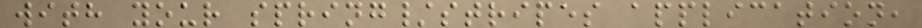with your spring/stripes application,
